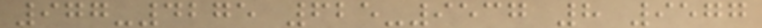977-4275 625-9537 8 9577
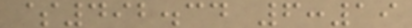$492.34 6:19
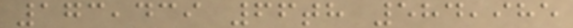173,439 66th 584,985
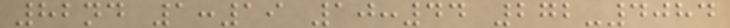82nd 1:19 10:44 272-4084
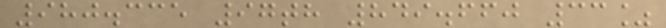980.335 97th 849.660 33%
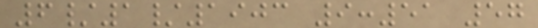6/1/1903 9:51 57
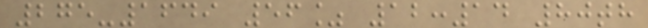275-1649 56% 12:14 80th
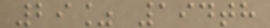29% 194th
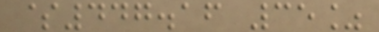$447.16 35%
